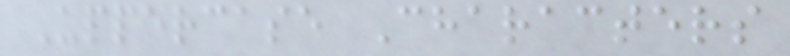Uppercase Characters
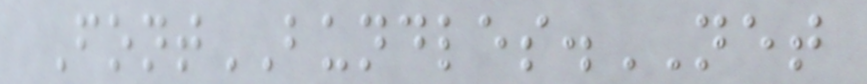FontBUNDLES.NET
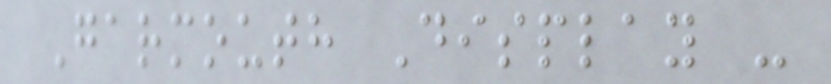Garmouth Display -
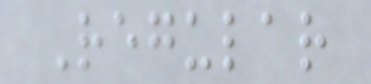Regular
